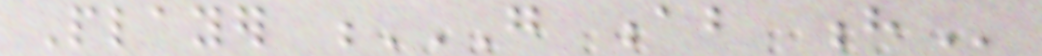Player G AB H
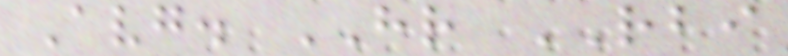Avg. HR RBI
